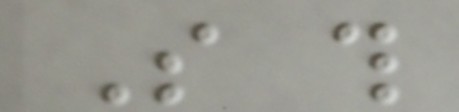So this
